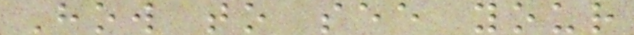How to see your
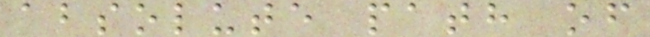absolute path of
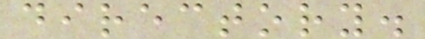directory.
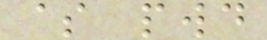$ pwd
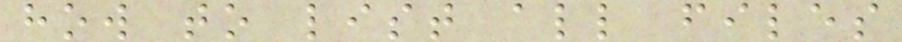how to list all files
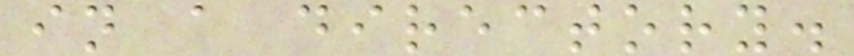in a directory.
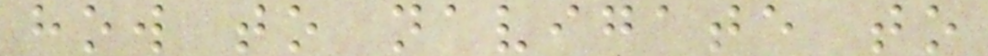how to navigate to
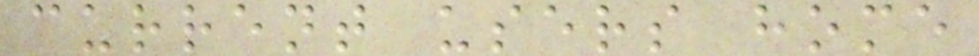current users home
